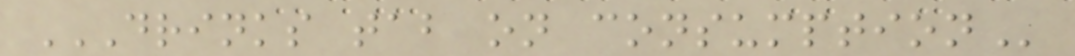DRINKS TAB ON CONSUMPTION
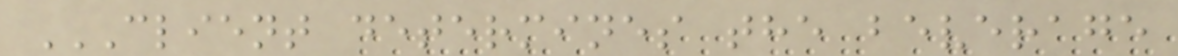CLIENT DETERMINES THE BEVERAGE
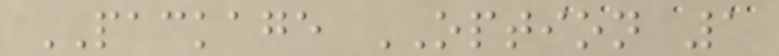PACKAGE OPTION 1
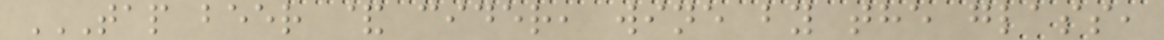TAP BEER & CIDER, WINE BY THE GLASS,
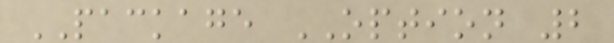PACKAGE OPTION 2
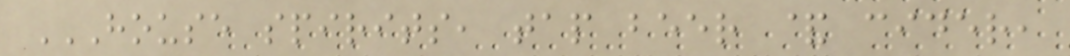HOUSE SPIRITS, TAP BEER & CIDER,
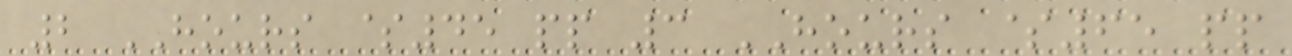2 HOURS $45 pp 3 HOURS $65 pp
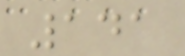141
